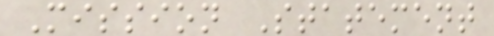Mission Statement
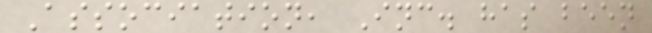Association, Inc. has been
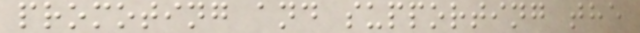promoting and supporting the
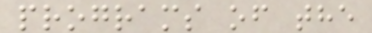programs of the
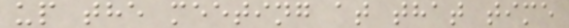up the meeting at that time
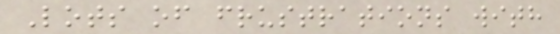Lots of frustrations with
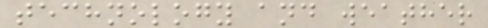technology and weather
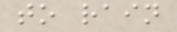to rain
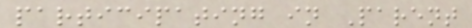participating in Parent
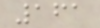161
